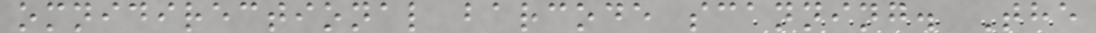omnidirectional barcode scanning. The
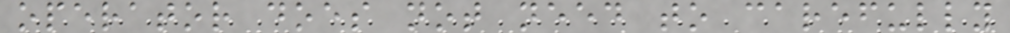operator does not need to carefully
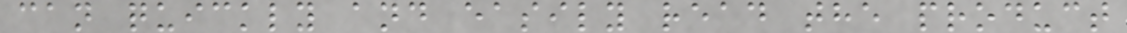can quickly and easily read the product
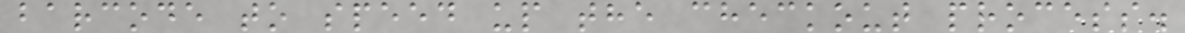barcode to speed up the checkout process.
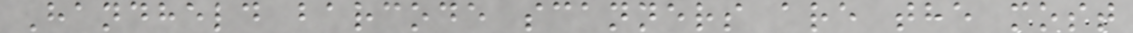Handheld barcode scanners are the most
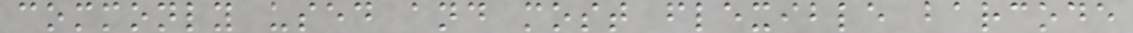commonly used and most flexible barcode
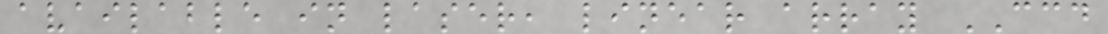available in laser, linear array CCD
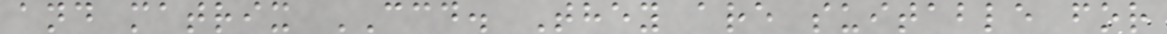and matrix CCD. They are suitable for
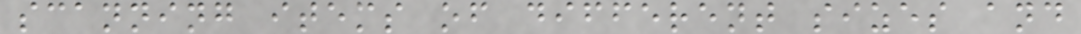scanning items of different sizes and
